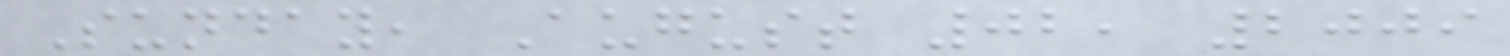Sunday, August 02, 2009
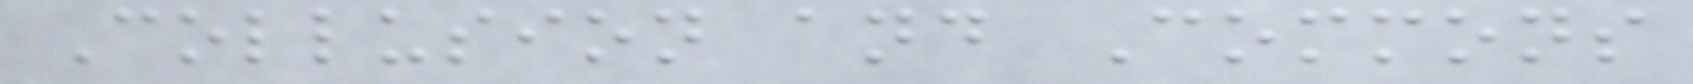Collusion and Commons
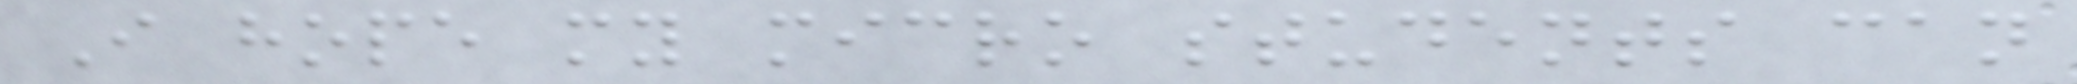I hope my micro students can
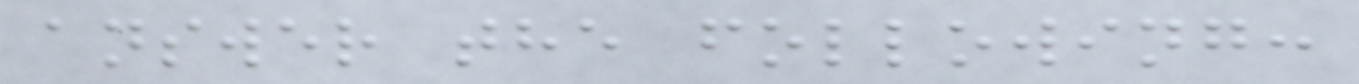answer the following:
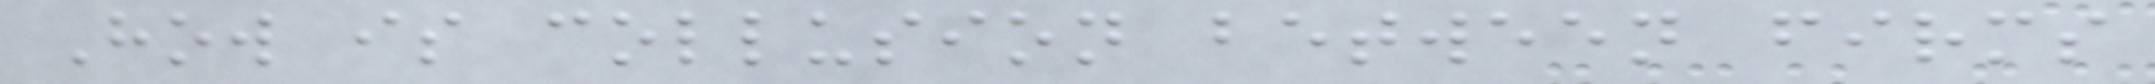How is collusion between firms
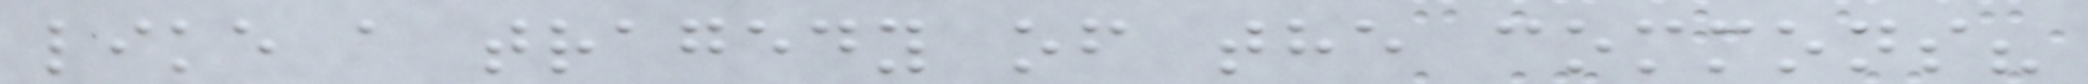like a tragedy of the commons?
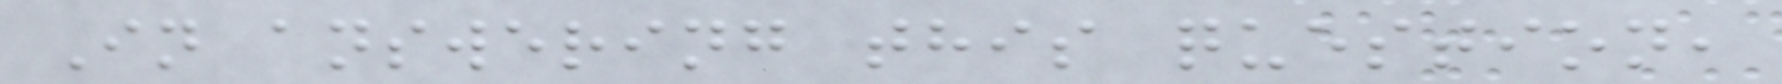In answering this question,
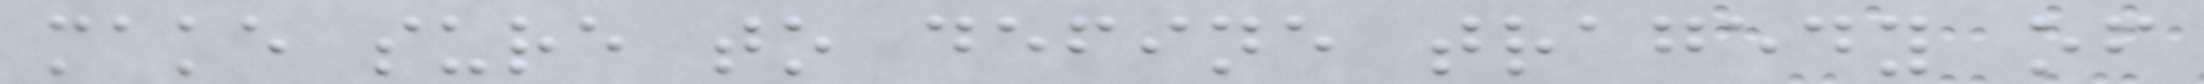make sure to define tragedy of
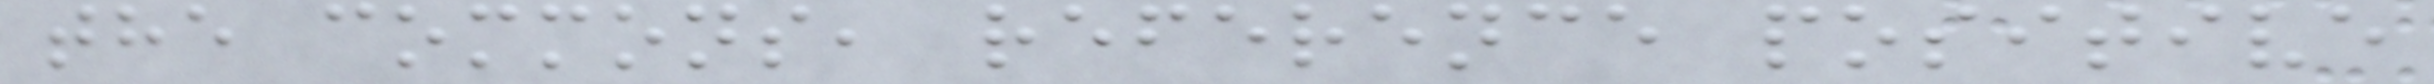the commons, reference positive
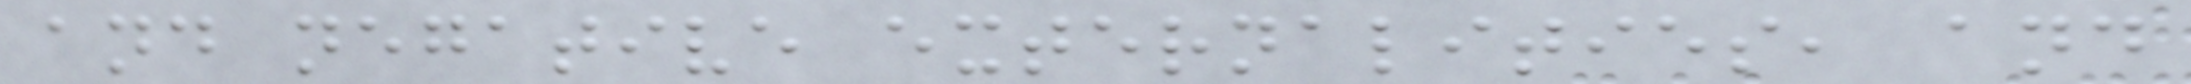and negative externalities, and
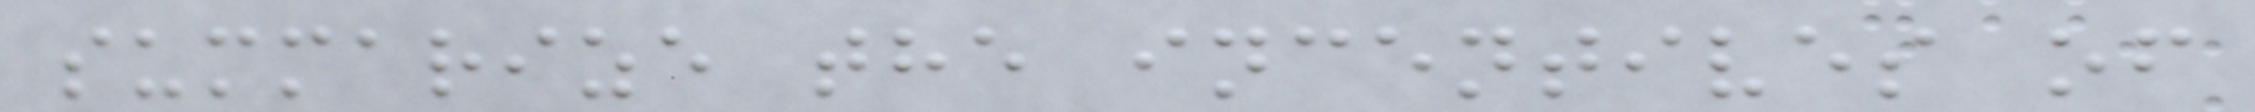summarize the incentives of
